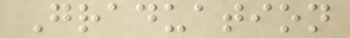Graduation
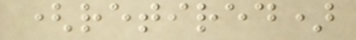(retired)
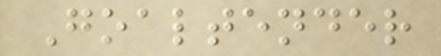Goaltender
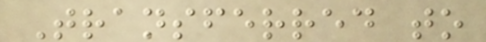Transferred to
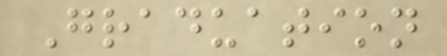Graduation
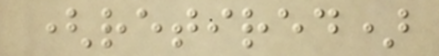(retired)
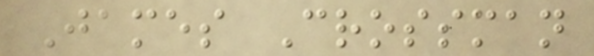James Crossman
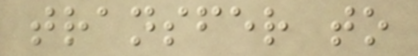transfer to
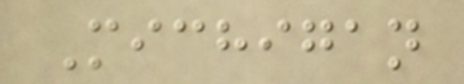Michigan
